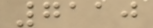7110
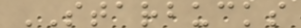STARBUCKS
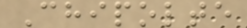Chipolte
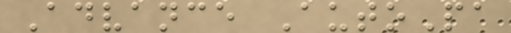Advance AutoPa
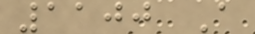1100 A
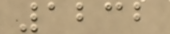1232
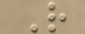R
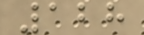128
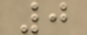0
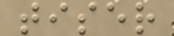tiser
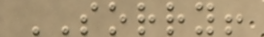SORRY!
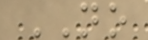NO
